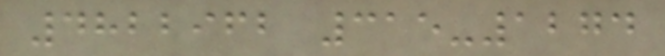4822962 315-1274
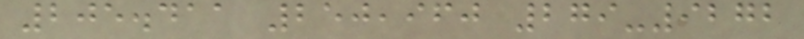205.411 250,960 279-9272
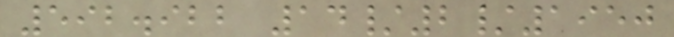592.922 14/2/1950
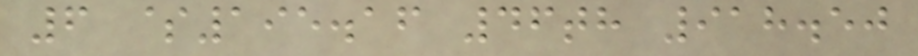6 $195.16 46th 918.50
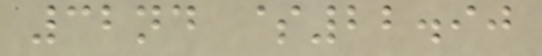32nd $22.90
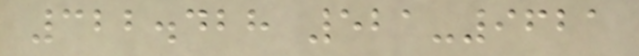322.428 521-9621
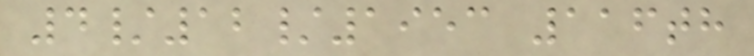4/12/1953 116th
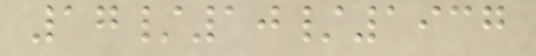17/10/1937
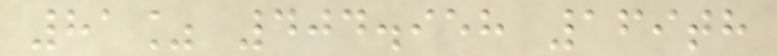81% 404.958 169th
